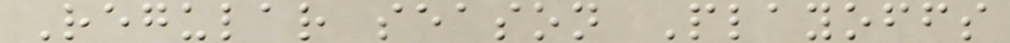Regular season Playoffs
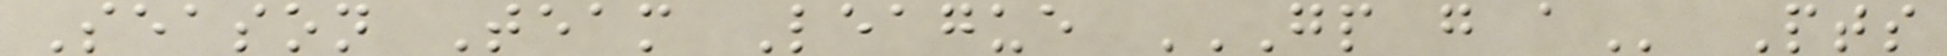Season Team League GP G A Pts
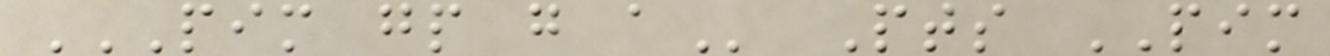PIM GP G A Pts PIM
